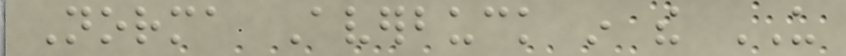Norma Averbuck in the US
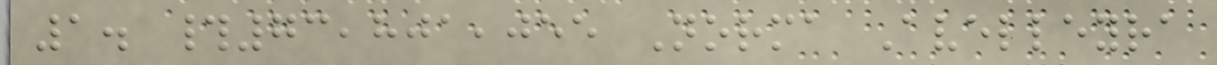1. #73,801,055 Norma Avelleyra
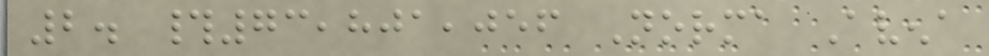2. #73,801,056 Norma Avena
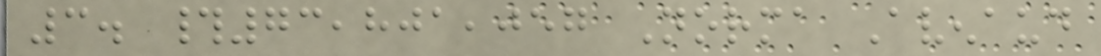3. #73,801,057 Norma Avenaud
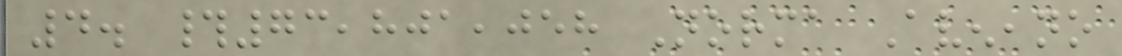4. #73,801,058 Norma Aveneano
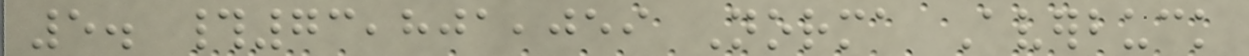5. #73,801,059 Norma Averbuck
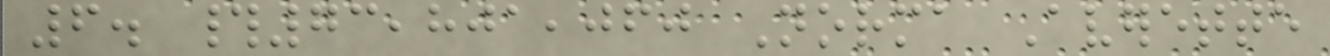6. #73,801,060 Norma Averette
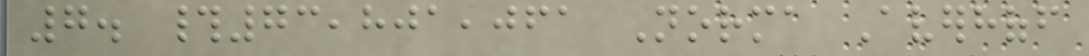7. #73,801,061 Norma Averhoff
